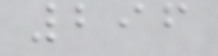296
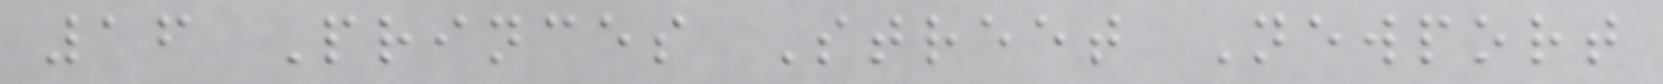16 Princes Street Newport
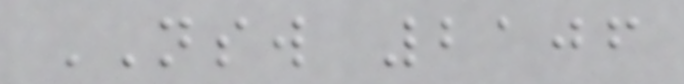NSW 2106
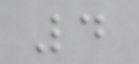4
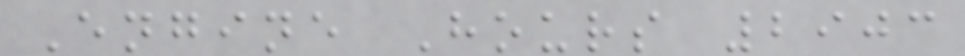Engine Hours 2903
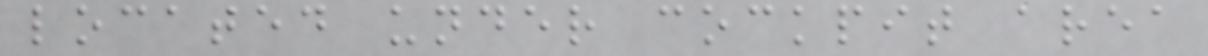located under cockpit area
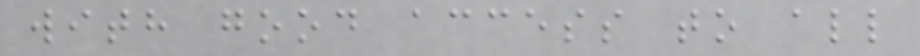with good access to all
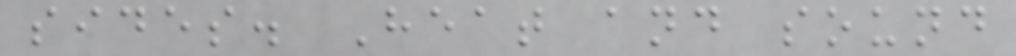sides. Heat and sound
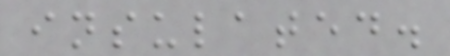insulated.
